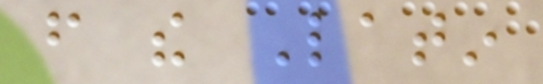from the Latin
